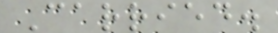Carried.
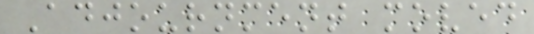Adjournment moved
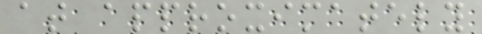at approximately
